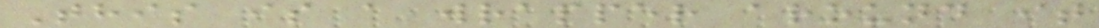This is a wrapper around it
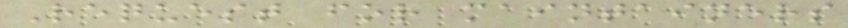Request for maintainers
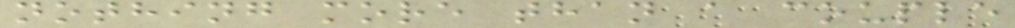nothing more than a couple
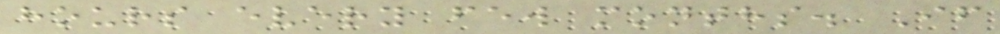hours every few months. If
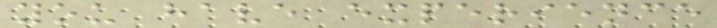you have experience
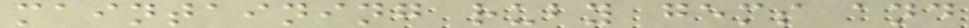maintaining ruby gems and
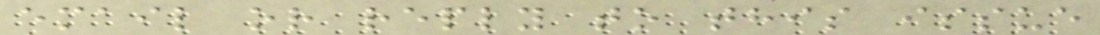email or reply to this issue
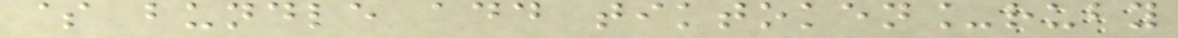$ bundle add tiktoken_ruby
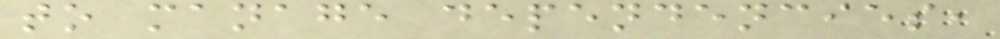to manage dependencies,
